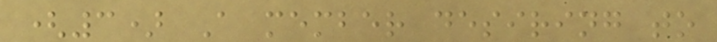(3) A member desiring to
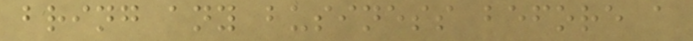bring any business before a
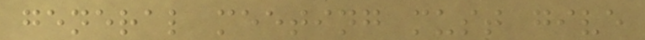general meeting must give
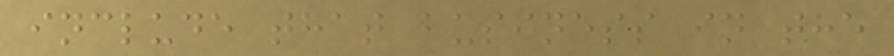include that business in the
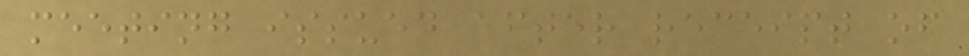meeting issued after receipt of
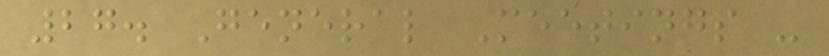27. General Meetings -
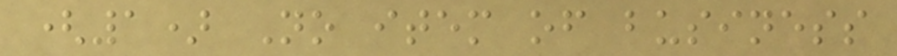(1) No item of business
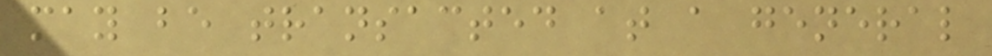may be transacted at a general
